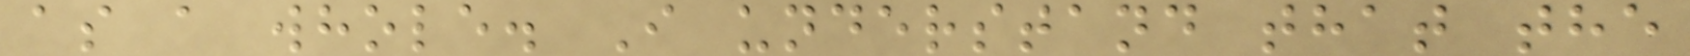as a whole. I understand that the
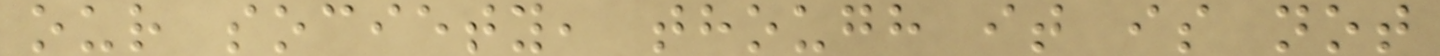our society, though it is not
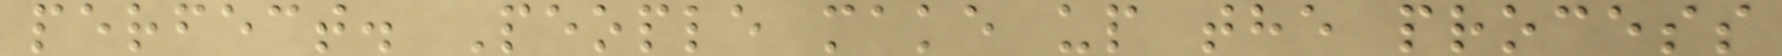perfect. People make up the process
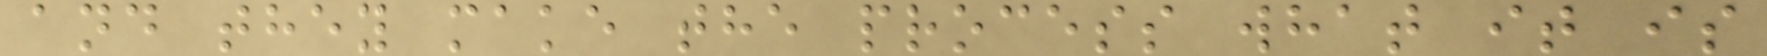and they make the process what it is
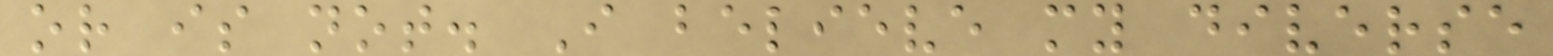or is not. I believe my diverse
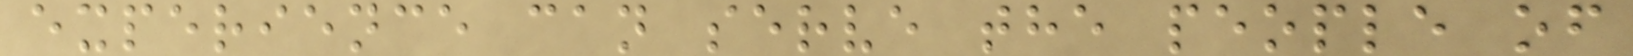experience can serve the people of
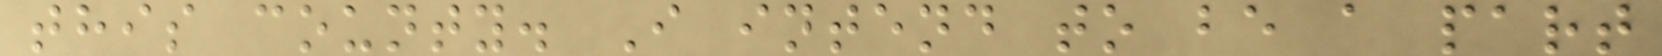this county. I intend to be a part
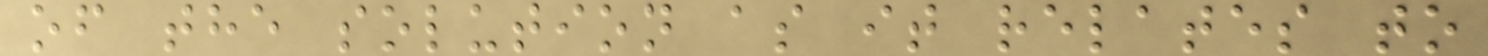of the solution as it relates to
